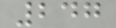247
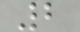2
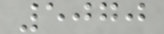5070
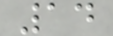14
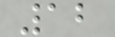12
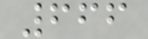666
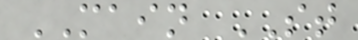MAIN ST
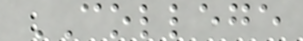COLLEGE
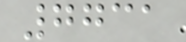7731
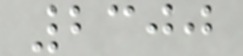2300
